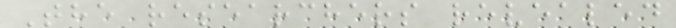The researchers revealed
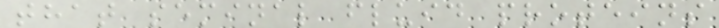that seminal fluid proteins
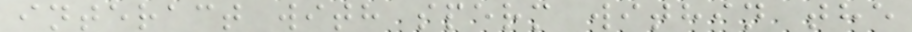interact with sperm within the
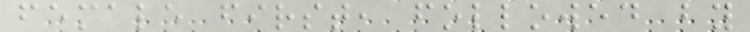female first, followed by
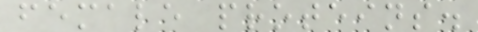female proteins.
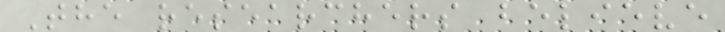The researchers believe
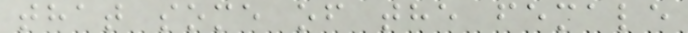that some of the female
